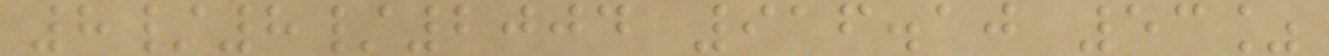8/8/2004 916.10 53%
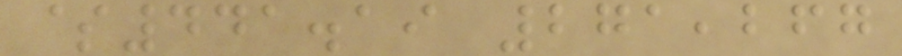$441.19 271,267
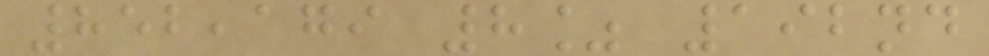852,179 8% 192nd
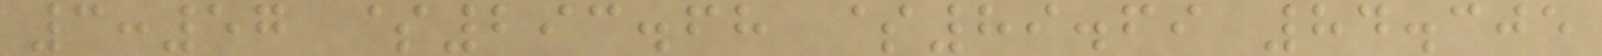3:57 $293.68 $89.69 84.305
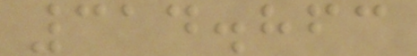314.863
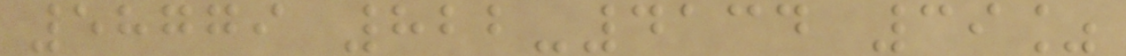58779 822-4134 39%
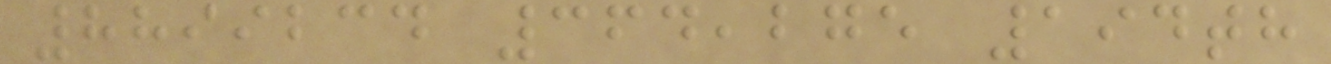8899234 364,275 194th
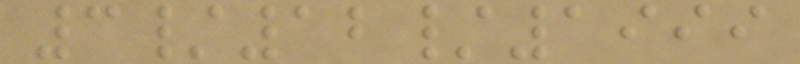3/12/1999
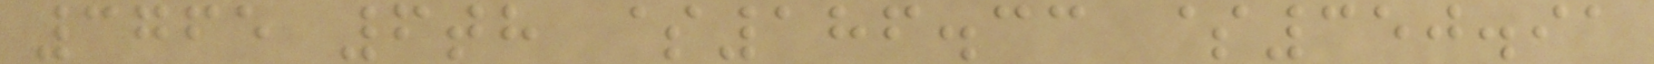3765 6th $186.33 $350.91
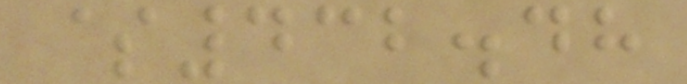$432.48
